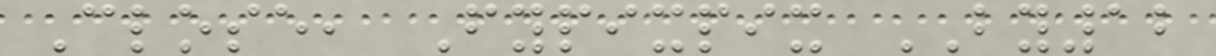Close, Fypixpix BY12
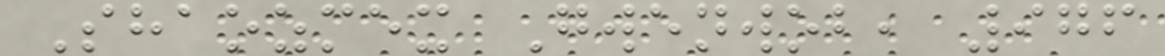Shaozmex Gwenwob, 976
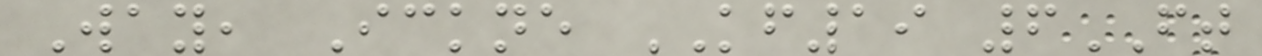Way, Ickne KF19 6FT
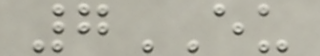7EU
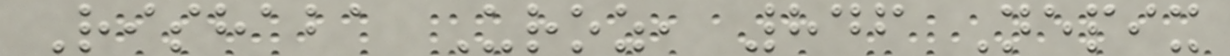Rishaba Uroz, 846 Nepix
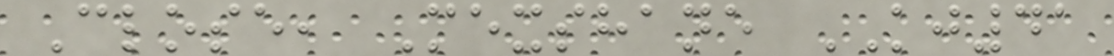Close, Mexshane KJ41
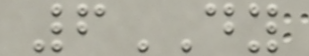6DY
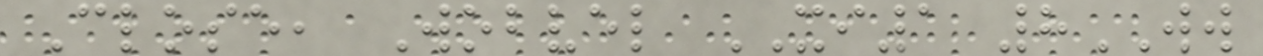Close, Wobvel XI1 8WW
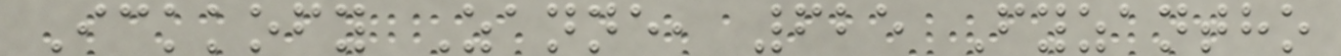Ickkofy Zanne, 625 Fyzantho
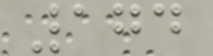174
